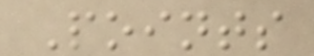Points
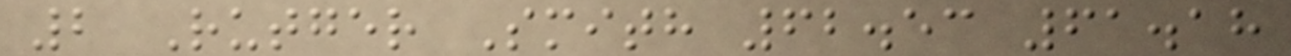2 Rutger Smith 62.53 61.18
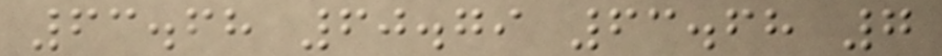63.68 60.79 63.68 7
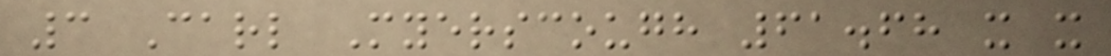3 Carl Myerscough 61.68 x x
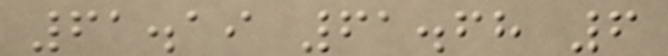61.19 61.68 6
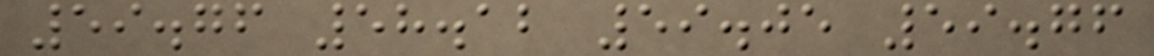59.76 58.12 59.05 59.76
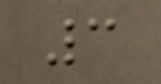3
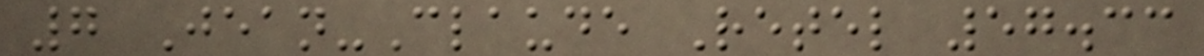7 Jean-Claude Retel 57.33
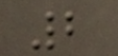2
